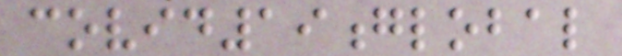covid19global
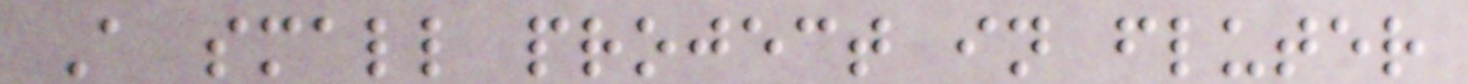A small project in fluter
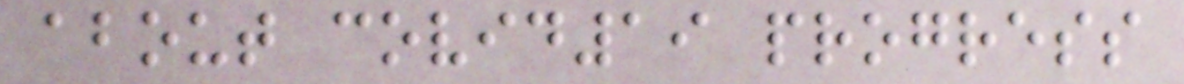about covid19 progress
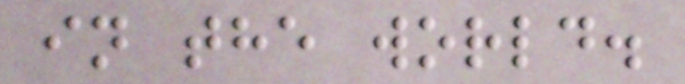in the world.
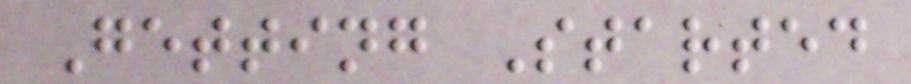Getting Started
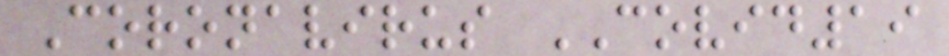Coronavirus COVID19
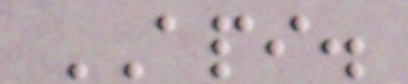API.
